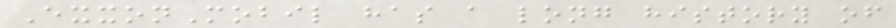ExxonMobil has a long history of
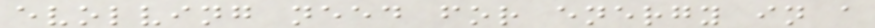evolving need for energy in a
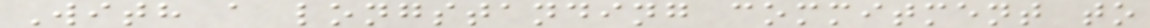With a longstanding commitment to
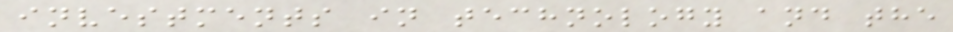investments in technology and the
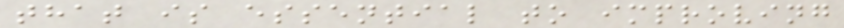that is essential to improving
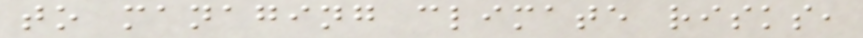to managing climate risks,
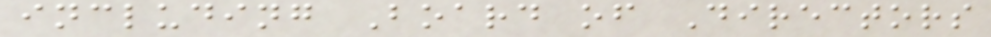including Board of Directors
